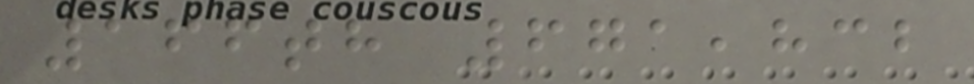166th 671,832
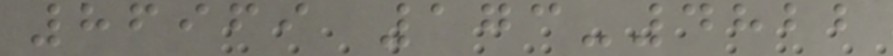86969 173-4822
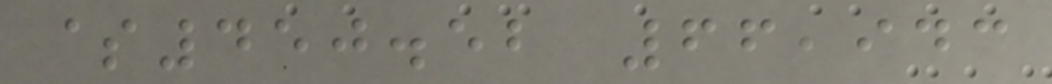$450.52 66,943
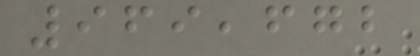969,672
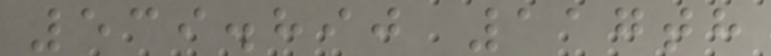539.890 117th
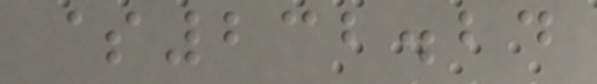$232.24
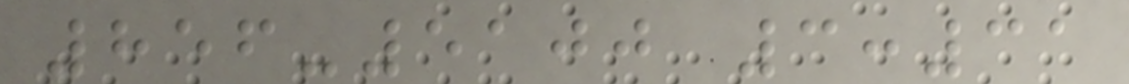856-5100 3:31
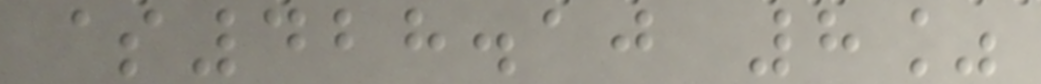$428.10 8%
